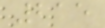215
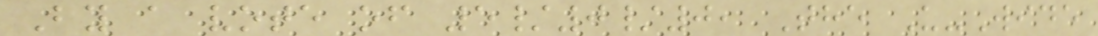By a vote of 5/0/0, The U-Wide
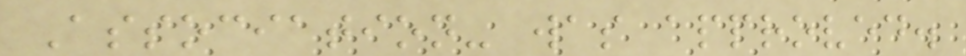Association- was approved.
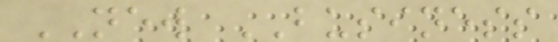NEW BUSINESS
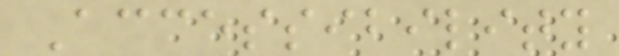Accessibility
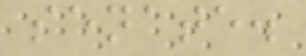senate.
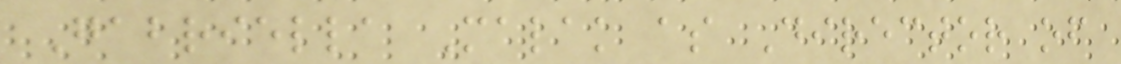Gabriella Malak as Director of
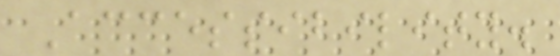Accessibility.
